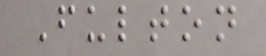Fulton
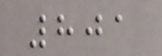801
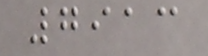7913
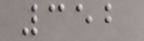352
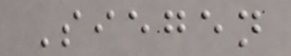Siegen
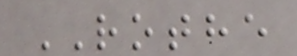ROTHE
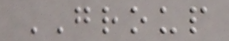GROUP
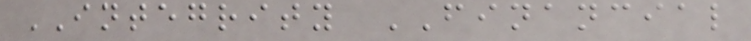INTEGRITY FINANCIAL
